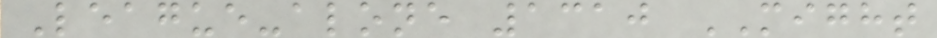League-alone 1310 MIGHT
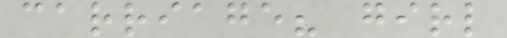carriage? girl
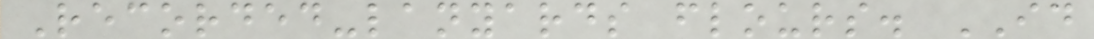Recorded-lanyards flours. ID
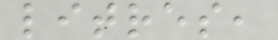litres,
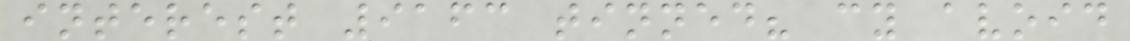interest 9163 tinned? cy avoid
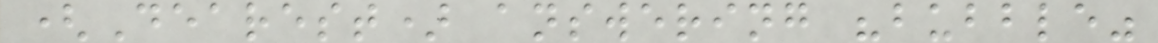(Dearest) answering "bubble"
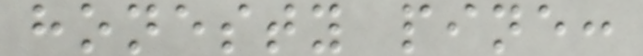honesty pine:
